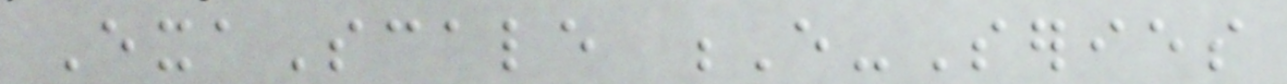ExaScale E-Series
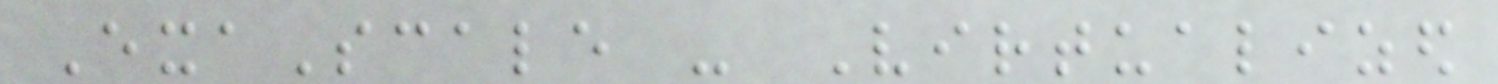ExaScale - Virtualized
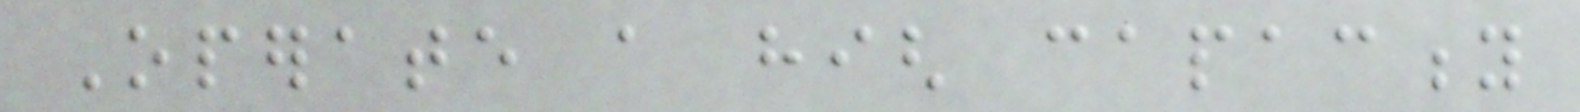Operate a high capacity
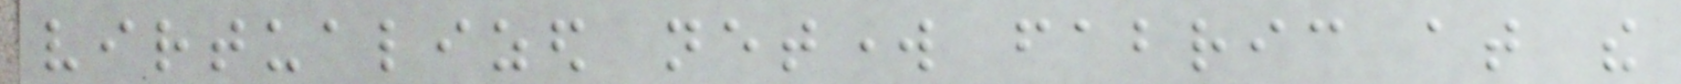virtualized network fabric at the
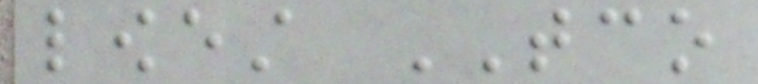lowest TCO
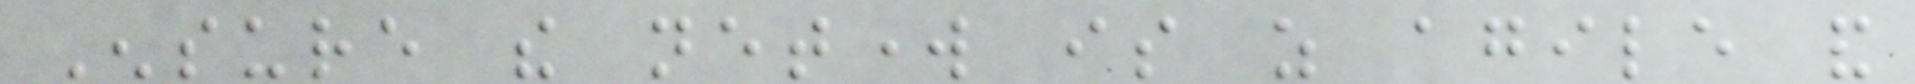Ensure the network is as agile and
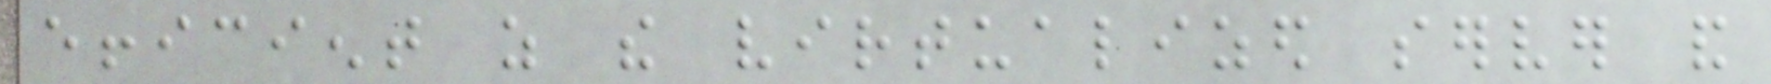efficient as the virtualized server and
